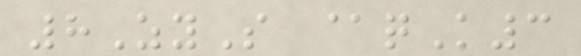8ZyS @qK3
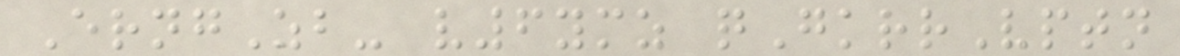ErngZb- v6ymz qGkrrVptn
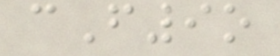cF9o
